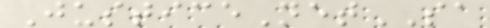JusticeNetSA
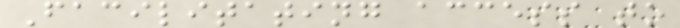Facilitating access to
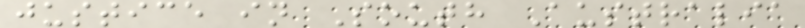justice in South Australia
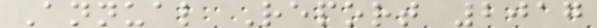Annual Report 2017
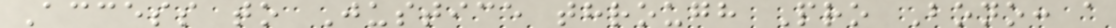Access to Justice through Pro Bono: a
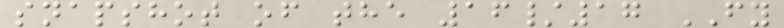snapshot of the 16/17 FY
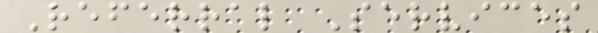Referral Services
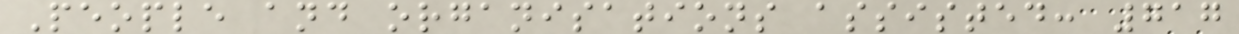People and organisations assisted: 717
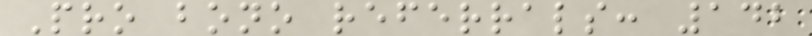Pro bono referrals: 142
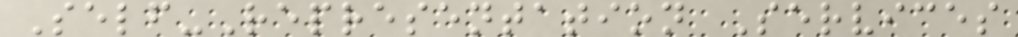Self-Representation Services
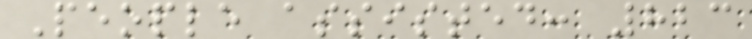People assisted: 823
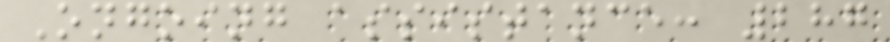Ongoing assistance: 287
